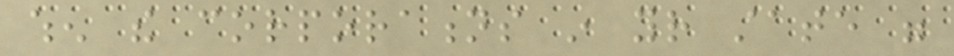when the corporations in your state were
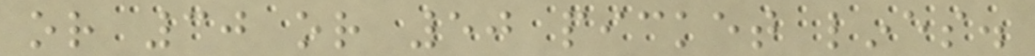or 30 or 50 picket lines.
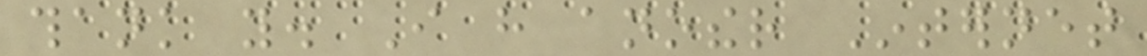thank you. I have another Internet
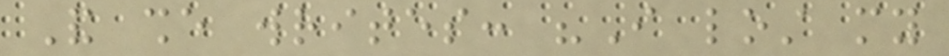And she writes: "I lost my
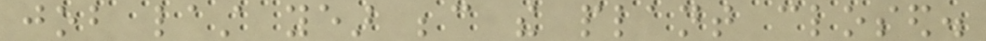job last year because the plant closed.
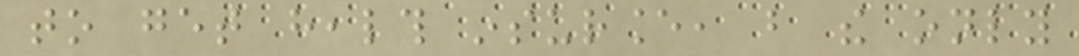to get health insurance, but the only
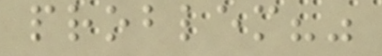problem?"
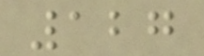127
